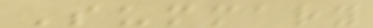Summary
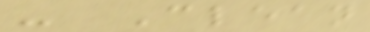- Clean
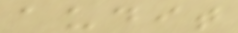audit
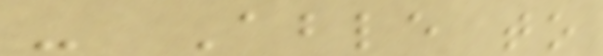- Able to
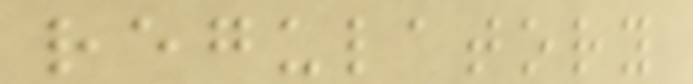regulatory
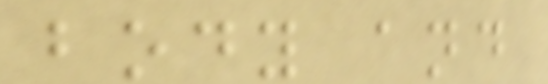body and
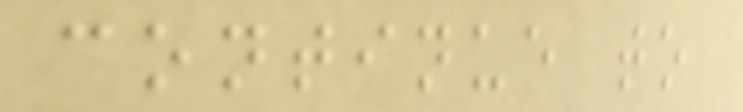continue to
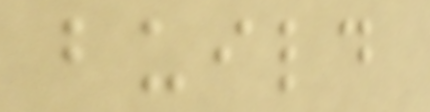build
